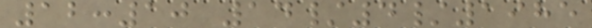12:10 14/4/1985
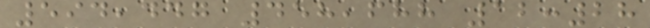594,447 458,688 12:28
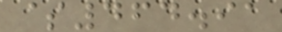$464.91
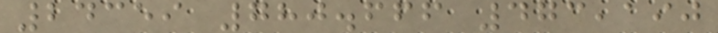24359 780.666 473,190
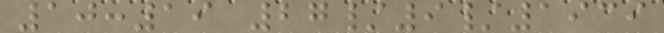10:19 27/9/1939
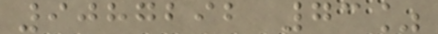9087292 73%
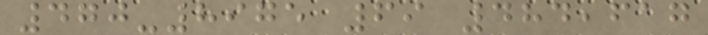470-8975 69 484,617
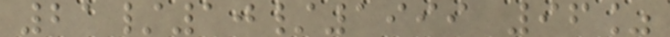21/10/1999 96%
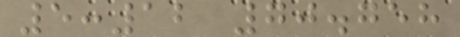5:12 70.758
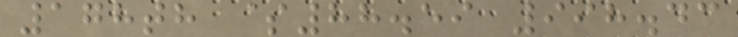178th $88.59 998.43
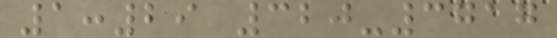1:29 320-3717
